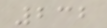232
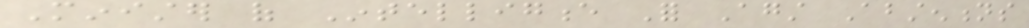Minister of Intelligence For Against Abstentions
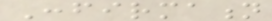Confirmation
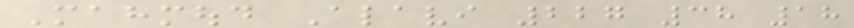Mahmoud Alavi 227 38 18
